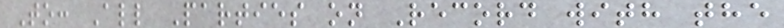To: All Parties on Record with the
